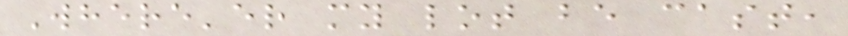Where'er my lot be cast,
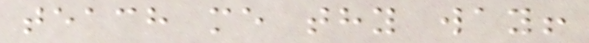teach me thy way!
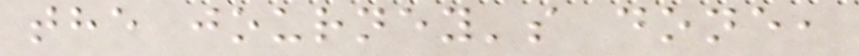the journey's done,
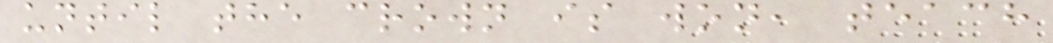until the crown is won, teach
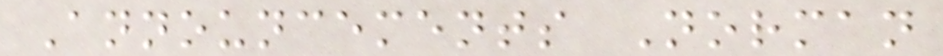Announcements Norman
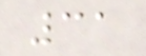31
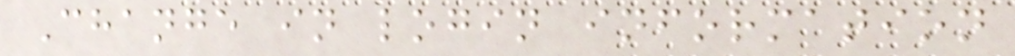Change in login information
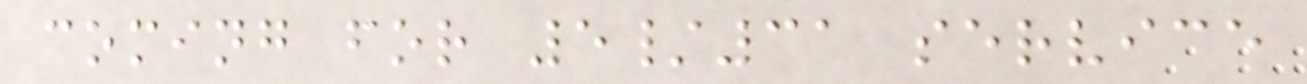coming for 5/31 service
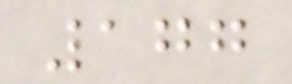177
